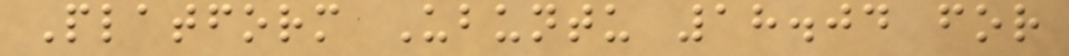Platform Ubuntu 18.04 for
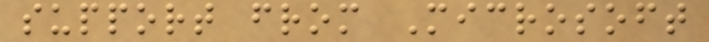support from Microsoft
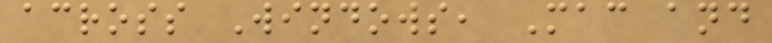across Windows, Mac and
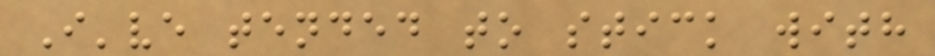I've tended to stick with
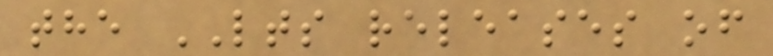the LTS releases of
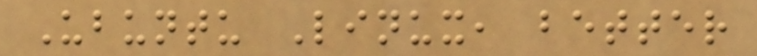Ubuntu Linux, better
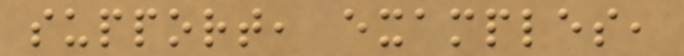support, examples,
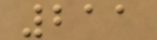211
